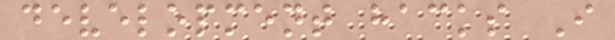development hacks I
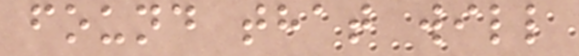found that will
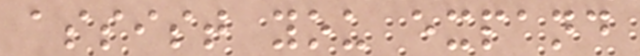assist you expand
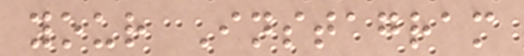your Instagram
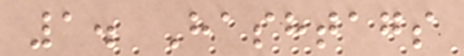1. Hashtags
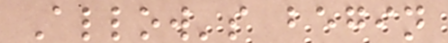Allow's begin
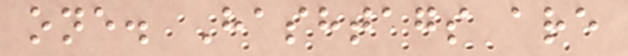one. Hashtags are
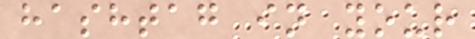hashtag in your
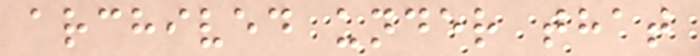archived under that
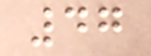47
